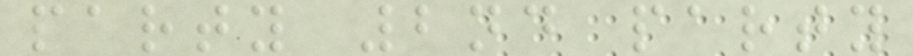party 2nd party
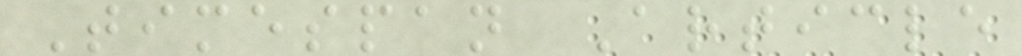Timespan Article
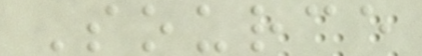Source
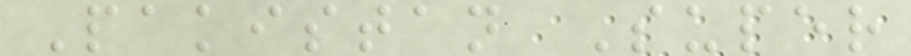Pakistan Super
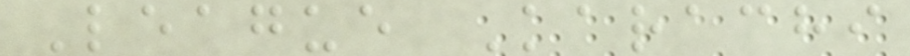League Karachi
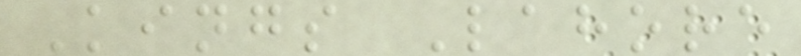Kings Lahore
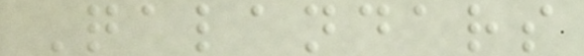Qalandars
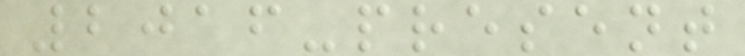2016-present
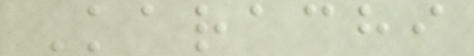Karachi
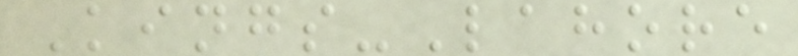Kings-Lahore
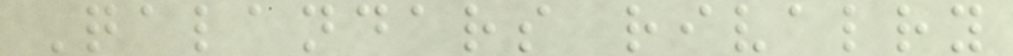Qalandars rivalry
